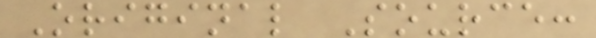Original Source:
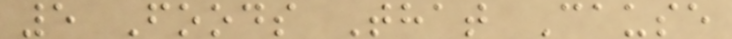5 Foods That Cause
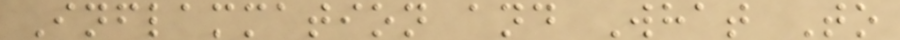Inflammation and What To
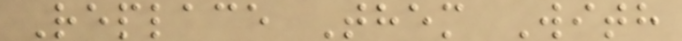Replace Them With
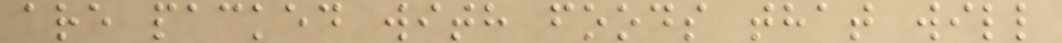are packed with foods that will
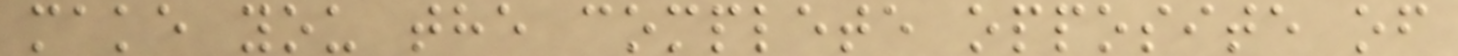make you the complete opposite of
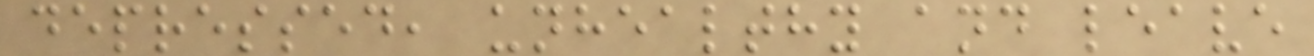depressed, unhealthy and leave
